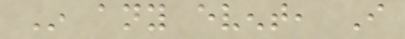In any event, I
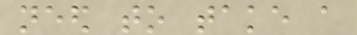need to take a
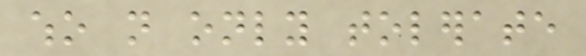who not only tolerate
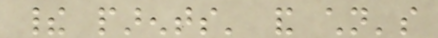their parents' and children's
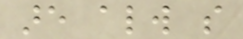are always so
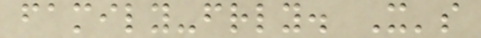family-friendly. It's
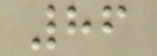86
